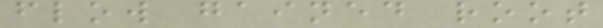flow gained root
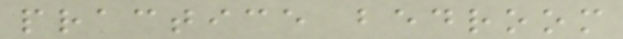practice bedroom
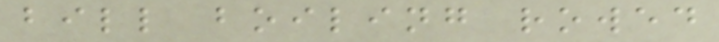bill boiling rowed
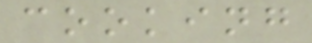cooking
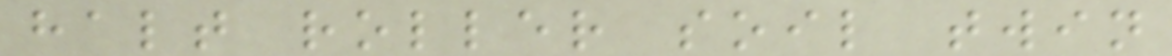halt roller soil twin
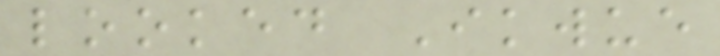looked Ikwue
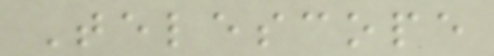Telescope
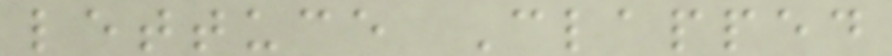lettuce Clapped
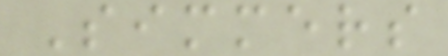Simmers
